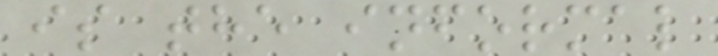is the informal
